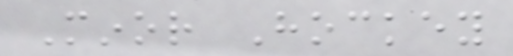Minor Hockey
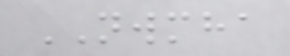NWMHA
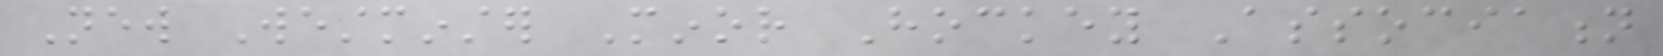New Westminster Minor Hockey Association
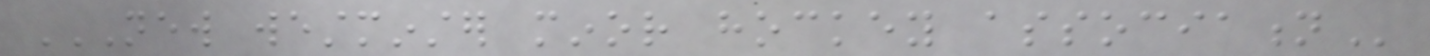NEW WESTMINSTER MINOR HOCKEY ASSOCIATION
